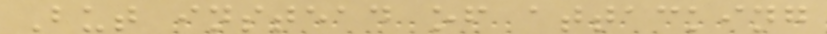But instead of attacking
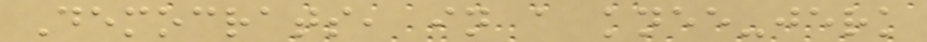Democrats, in a knee-jerk
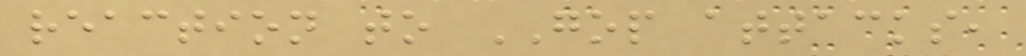reaction to GOP attacks,
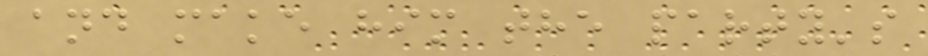and make him the party's
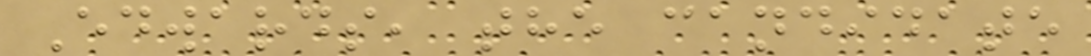Edwards, the candidate
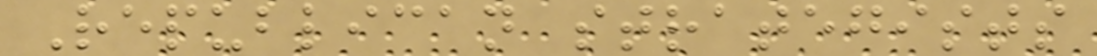Republican strategists
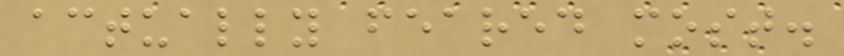actually feared most.
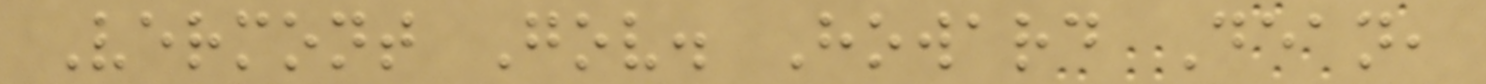Vermont Gov. Howard Dean,
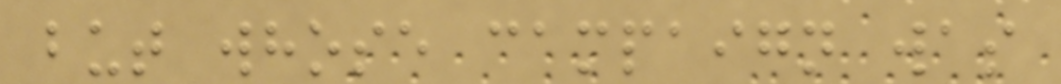but whose campaign was
